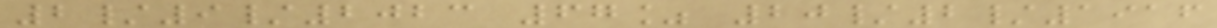2/9/2023 67% 20/2/1916
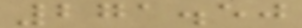271.50
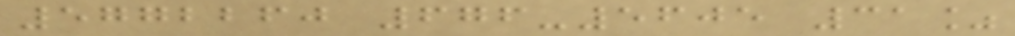5772260 676-5605 31%
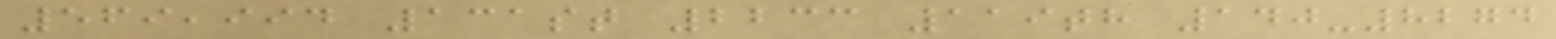569,994 131st 2233 119th 140-8274
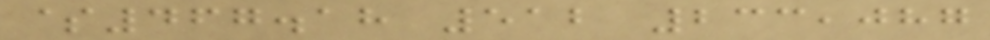$467.18 512 233,087
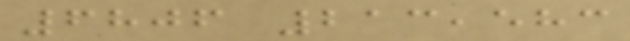6806 213,583
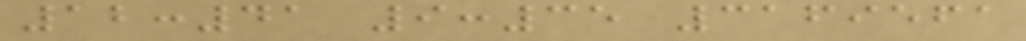12:41 9:35 3169561
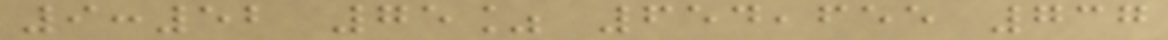9:52 75% 654,655 737
